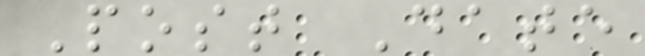Post Date
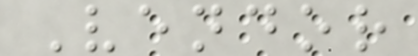Vendor
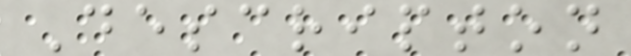Descripton
